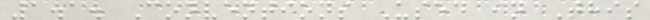1.1. Conventions Used in This
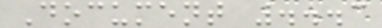Document ...3
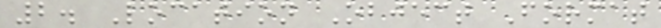2. Location Object Format
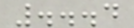...4
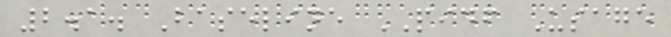2.1. Baseline PIDF Usage
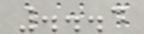...4
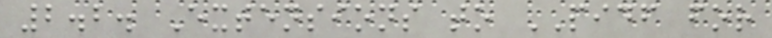2.2. Extensions to PIDF for
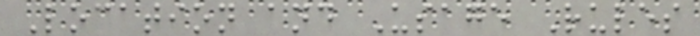Location and Usage Rules
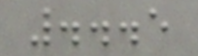...5
